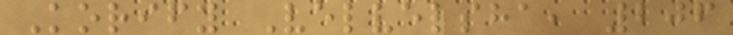Korify Velvelsha, 206
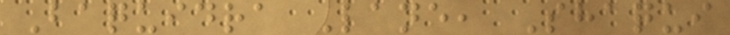Baquidra Lane, Shaqui
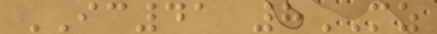IC41 8MZ
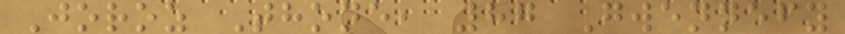Joroz Thone, 87 Gwennefy
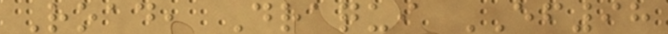Road, Draqui EF98
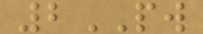2PW
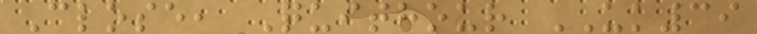Close, Quithour UK39
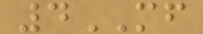4MF
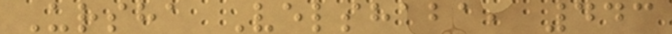Ursha Velshaba, 443
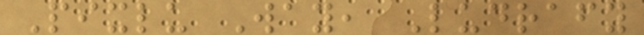Pixlu Way, Ludrafy
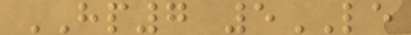HP7 5LE
